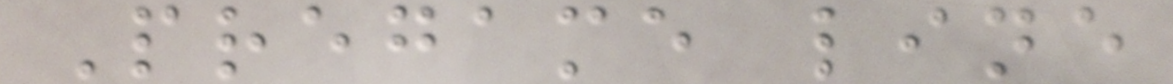Pregame line
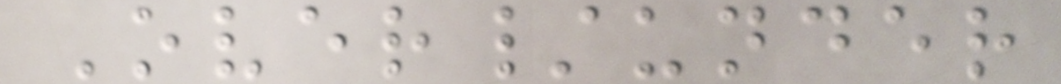Over/under
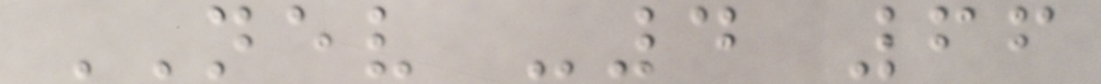NEV -4 66
